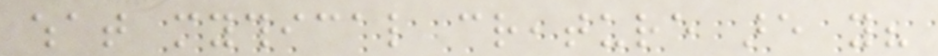what mythical creature are you?
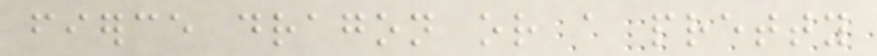fierce dragon or a pretty
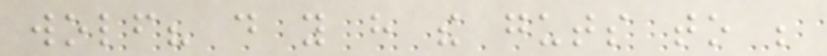wolf? do you have the guts to be
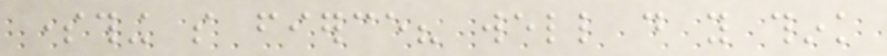something so fierce? well do you think
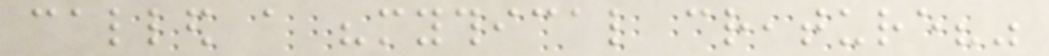called a "mythical creature?"
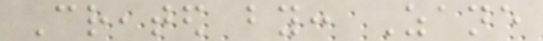Created by: Zane
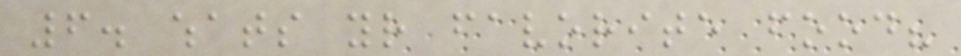6. whats your favorite food?
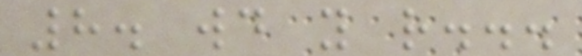8. would you rather...
